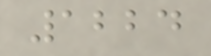1224
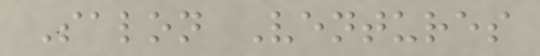Salon Ventures
